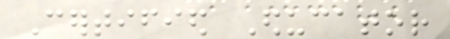Certified Educator
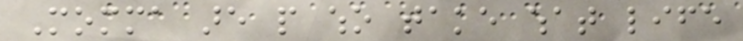Momma are people who take what life
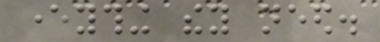everything they need.
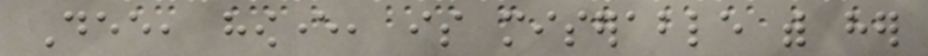Dee, however, is miserable with her
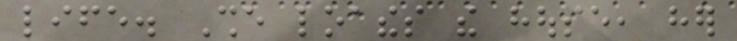life. She loathes the house, her
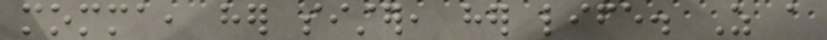momma, her sister, her life. As a
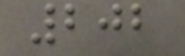202
